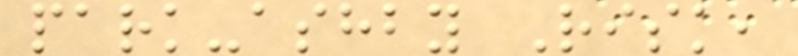park-ashby Risk,
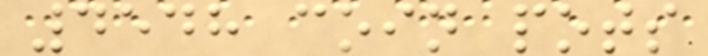4548 coin pots
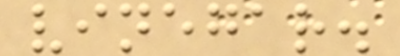vinegar.
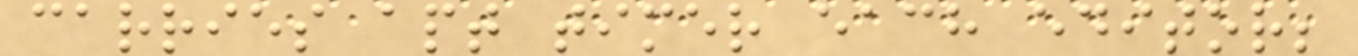carries apt timer each editor;
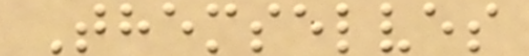Themselves
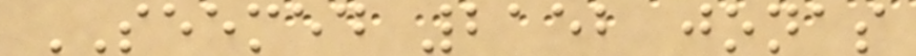SEEMED 2152 jonas
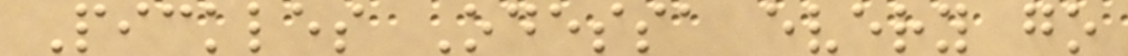Pickles Odessa every go
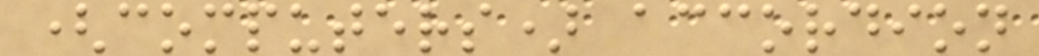(computers) accordion
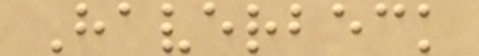Haverbeck
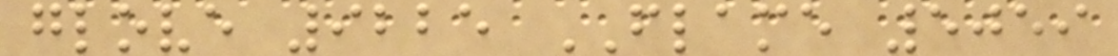glove 9225 FLAME 5059
